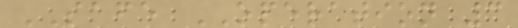SAFE OPERATION 3
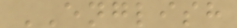ENGLISH
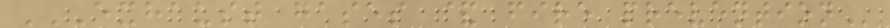EXHAUST GASES & FIRE PREVENTION
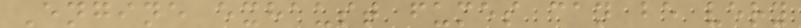Engine exhaust fumes can be very
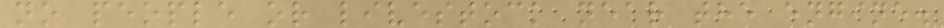no people or livestock near the engine.
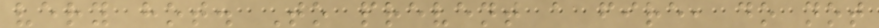very hot. To prevent a fire, do not
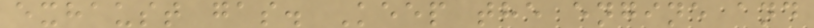exhaust gas. Keep the engine and
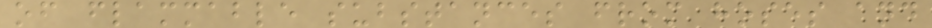of flammable substances from hoses and
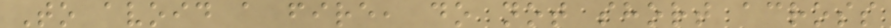To avoid a fire, do not short across
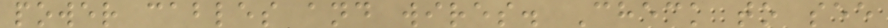power cables and wires. Check to see
